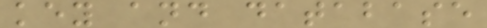key and database
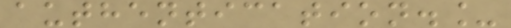authentication._
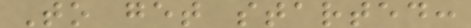To get started:
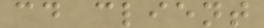cd client
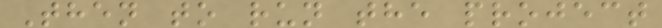Then to run the project
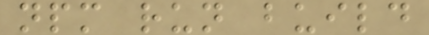npm run build
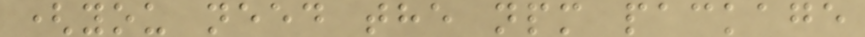(you need the npm package
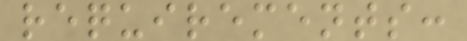requirements:
